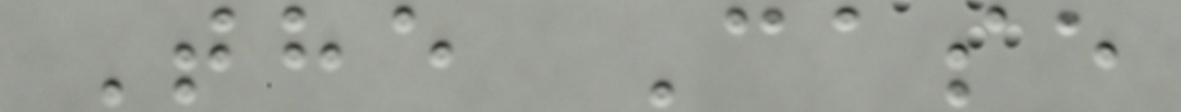The Case
